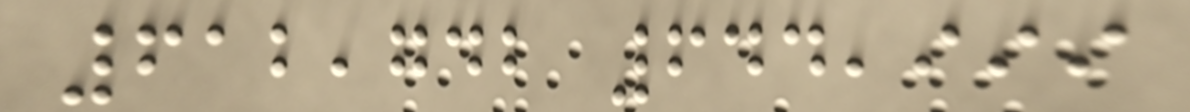612,742 644,999
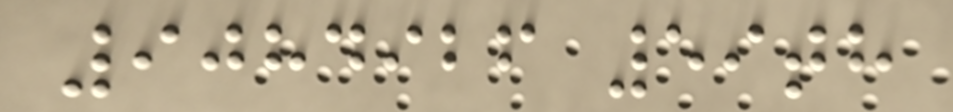9084926 59th
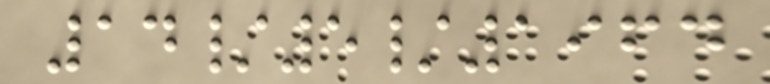14/5/1964
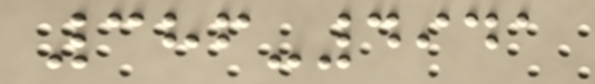386-4941
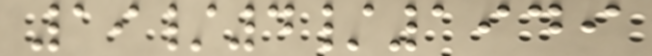19/4/1949
